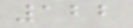122
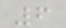6
